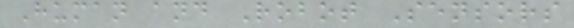Human and Robot Sensors
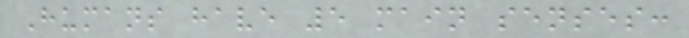Humans have 5 main senses:
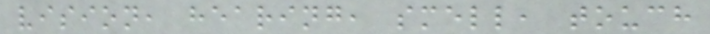vision, hearing, smell, touch
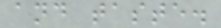and taste.
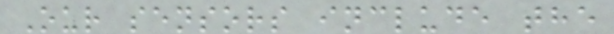Our sensors include the
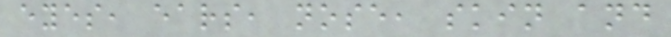eyes, ears, nose, skin and
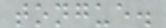tongue.
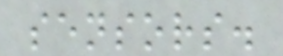sensors.
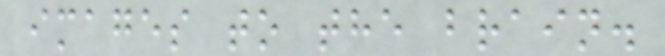images to the brain.
